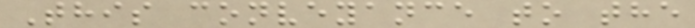This conveyance to the
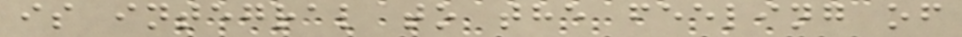is integral to the feeling of
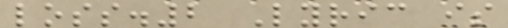loss.2 Lyric is
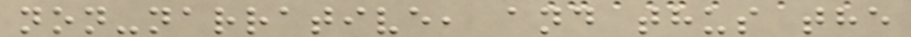non-narrative, and thus the
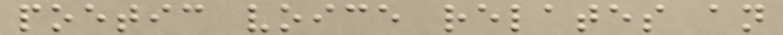poetic voice relates an
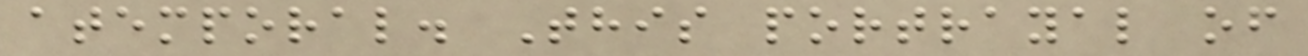atemporal. This portrayal of
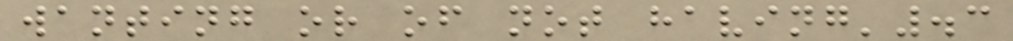wanting or of not having'.3
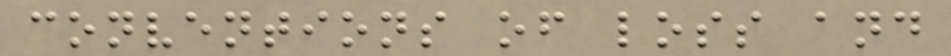conventions of loss and
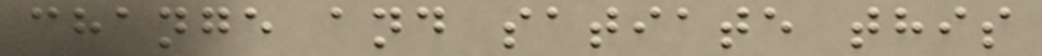change and satiate this
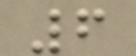6
